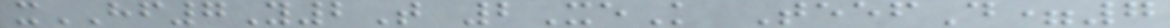xHF7Y2T 2XeK TeefD=7
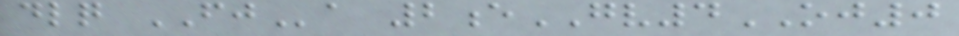dlq FJa 2eGV4OJ0
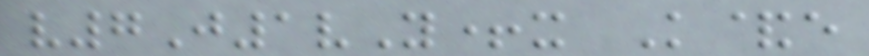v7J1vY+x K&e
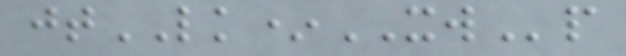jtLK*XWp
